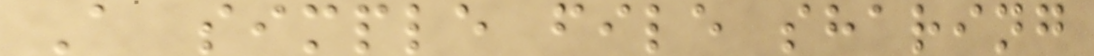A simple file sharing
